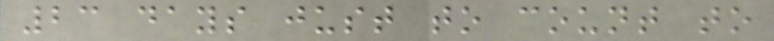23 days just to count to
